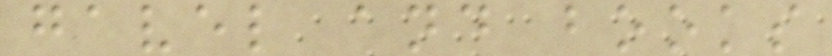gavel and books
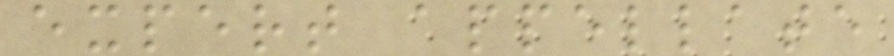expert appellate
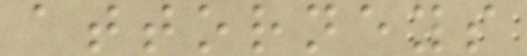attorneys
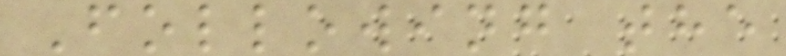Following the
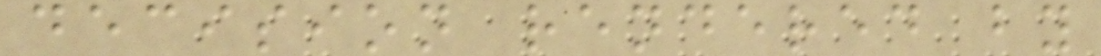decision rendered by
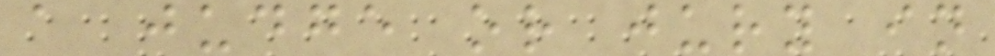a judge or jury in
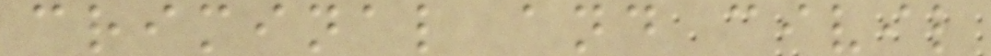criminal and civil
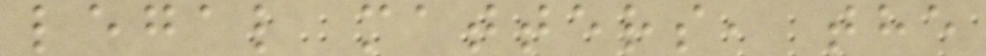legal matters, the
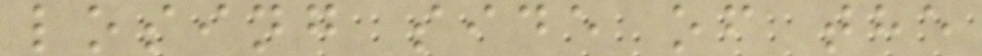losing side of the
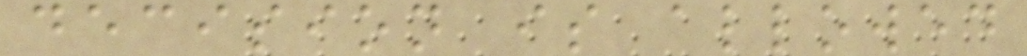decision is allowed
